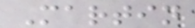Martin
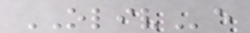OLIVe
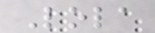Lola
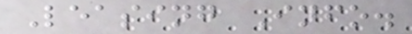Leasing Info.
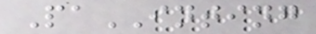PaINTING
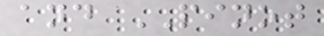and PINOT
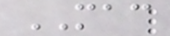MAC
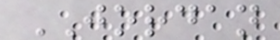JORDAN
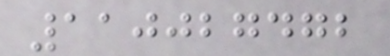110027472
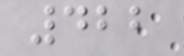422
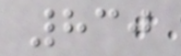830
